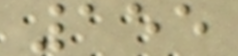155
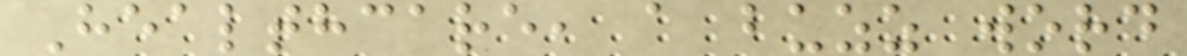Healthcare, a buzz word
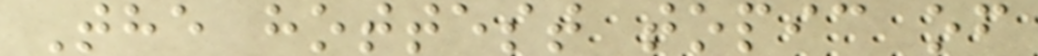The hottest topic of
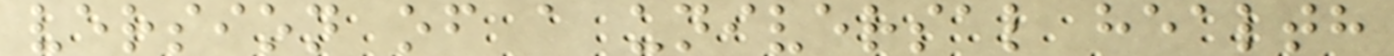version of a universal health
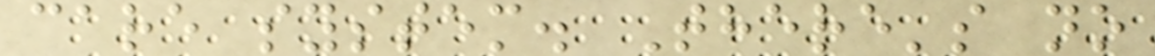care system. There's no
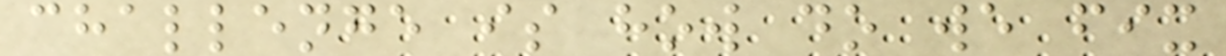challenge is how do we fix
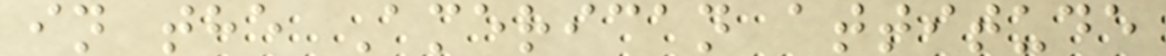in the American attitude
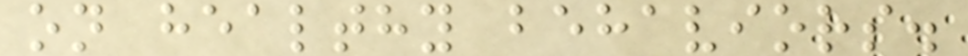on healthy behaviors.
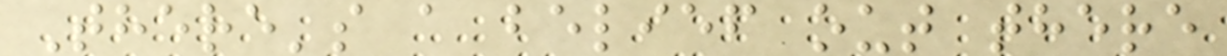There's a belief out there
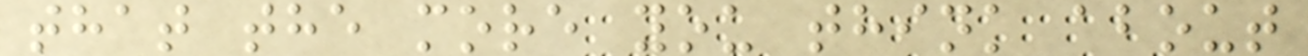that the more you think about
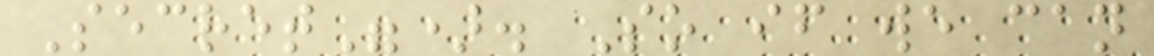Secret"). So if we can
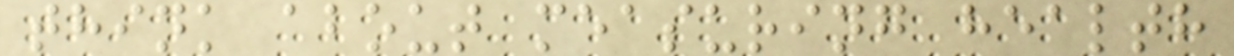think about measuring health
